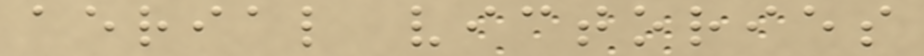aerial victories
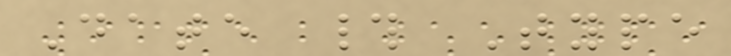Date # Type
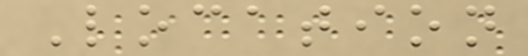Location
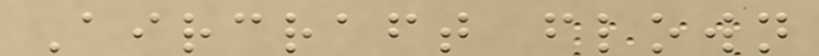Aircraft flown
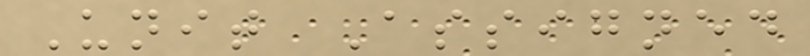Unit Assigned
